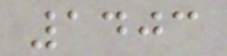1403
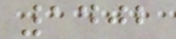1402
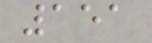151
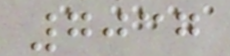7037
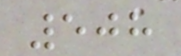508
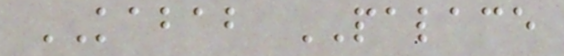KABAB PALACE
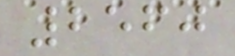2560
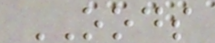OODS
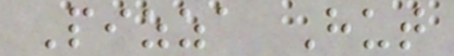Pizza Hut
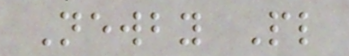Newby Pl
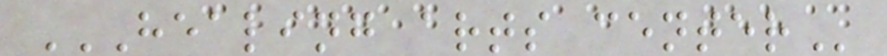HEALING ARTS CENTER
